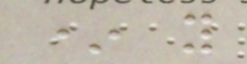* y
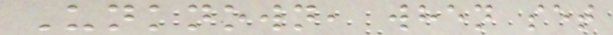Unknown, when set
